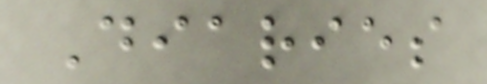Diaries
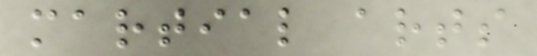martial arts
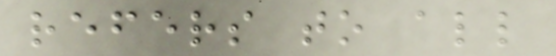refers to all
